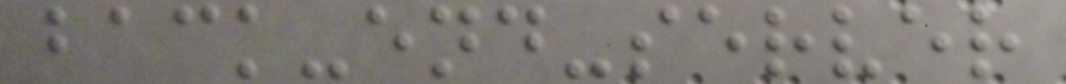back-end-server
